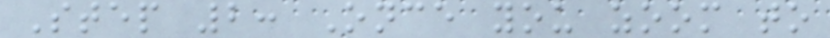Step 2: Once you zoom to
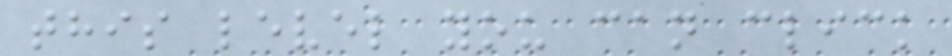this level you can click
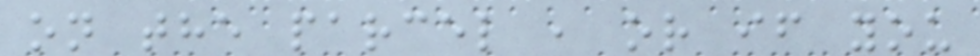on the parcel , or if you
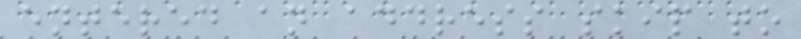entered an address skip to
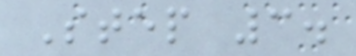Step 3.
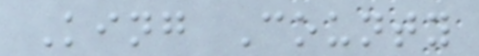King County
